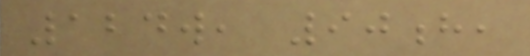124w, 90h,
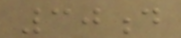30d
